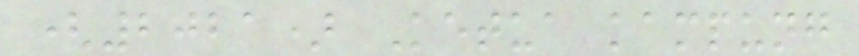(2021) Ketua kampung
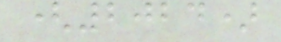(2024)
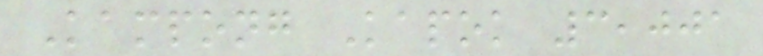Kampong Kapok 3,001
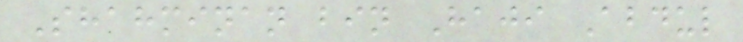Shahminan bin Haji Abdul
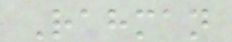Rahman
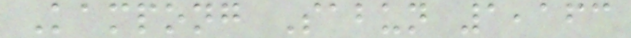Kampong Sabun 1,163
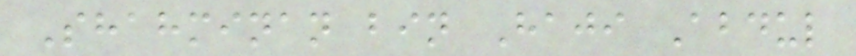Shahminan bin Haji Abdul
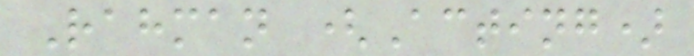Rahman (Acting)
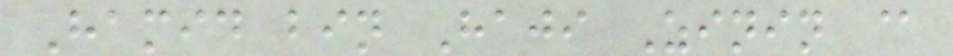Hamid bin Haji Zinin @
